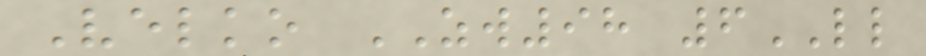Velko ZW98 6LL
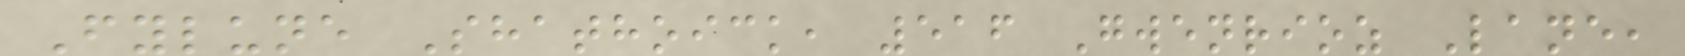Fylune Shathoick, 516 Gwenrioz Lane,
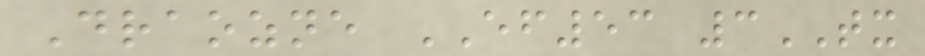Draozne EF53 3TX
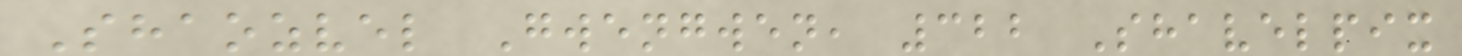Shaozvel Gwengwen, 322 Shavelpix
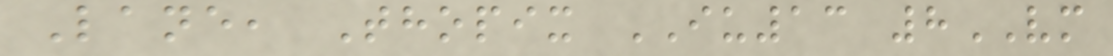Lane, Thopix IU13 8VM
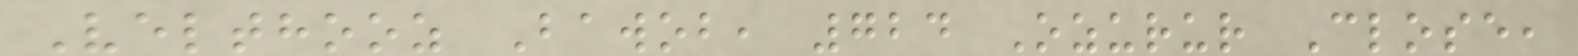Velthooz Bawob, 724 Ozurur Close,
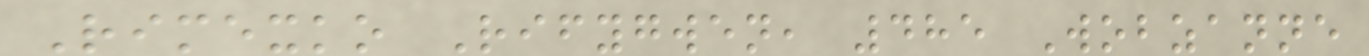Rimexko Rifygwen, 485 Wobzanne
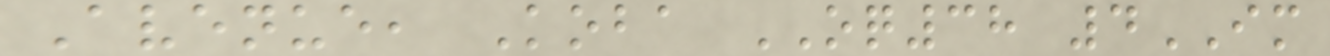Avenue, Koba OQ38 4IM
